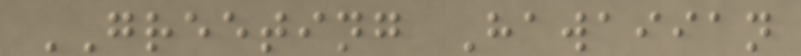GREETING Hawaiian
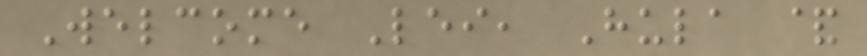Welcome Lei, Hula &
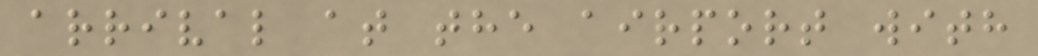arrival at the airport with
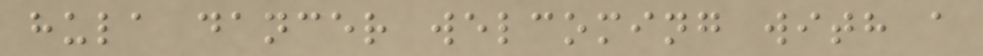hula dancer welcoming with a
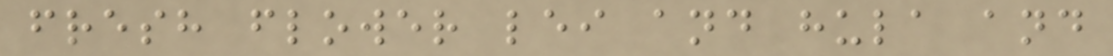fresh flower lei and hula and
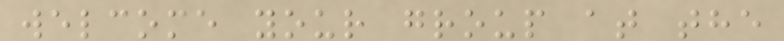welcome your group at the
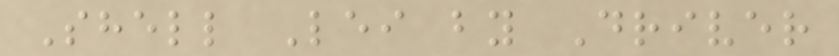Shell Lei by Driver
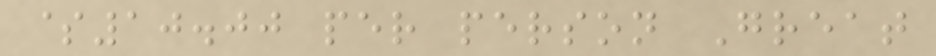$10.00 per person Great
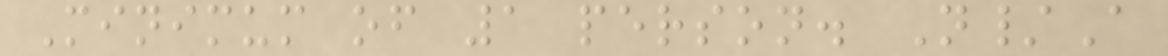Minimum of 1 person. N/A
